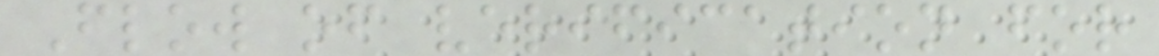Flow of verification for
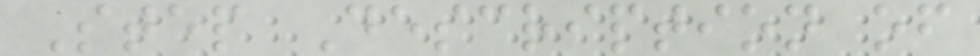Step Description of
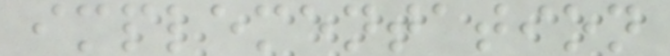implementation
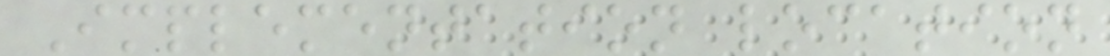Implementation location
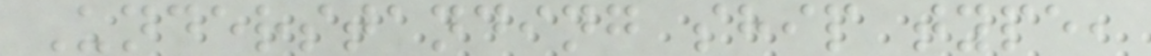Understanding ship type,
